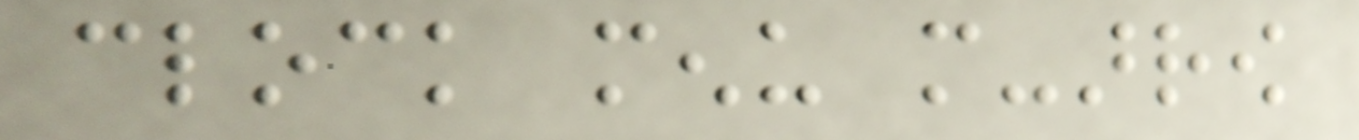clock menu more-arrow
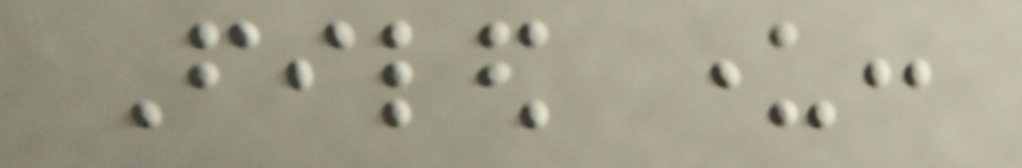Filed under:
